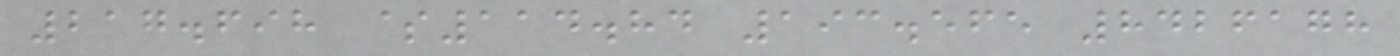217.698 $114.84 193.565 8426178
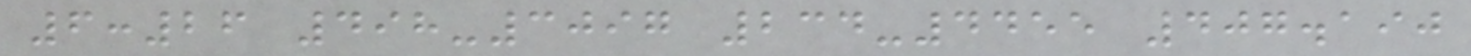6:26 498-3097 234-4455 407.190
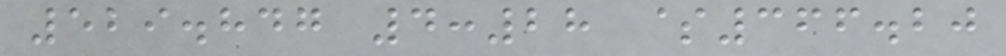529.847 4:28 $366.20
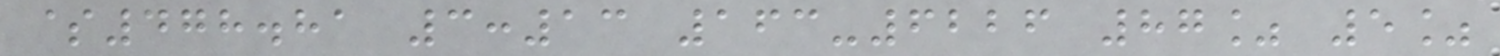$478.81 3:13 163-6226 87% 5%
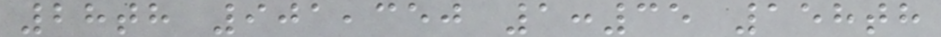28th 901,350 1:35 158th
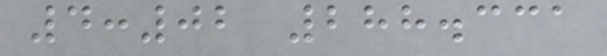4:02 288.331
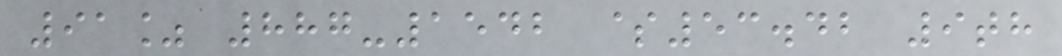91% 887-1542 $53.42 9th
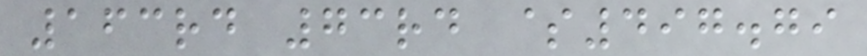163rd 73rd $497.79
